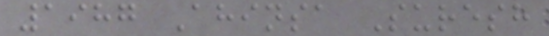1987 Ahinsa Suresh
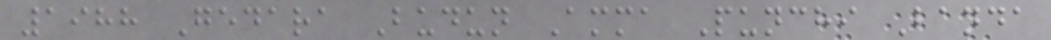1988 Gedara Budun Amma Punchi Banda
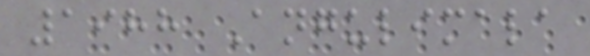1988 Angulimala
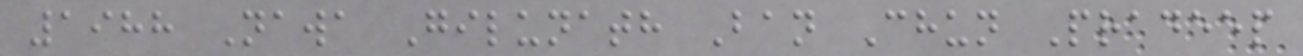1988 Nawa Gilunath Ban Chun Pradeep
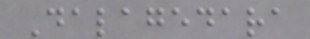Dalagedara
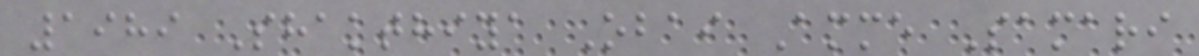1989 Shakthiya Obai Amme Samari
